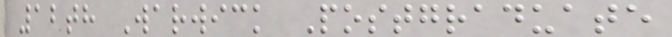12th Warwick Postgraduate
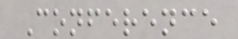Conference
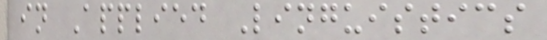in Applied Linguistics
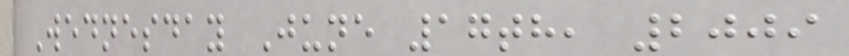Wednesday June 17th, 2009
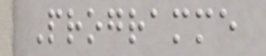Programme
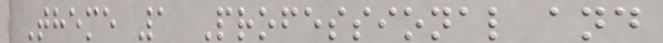Theme 1 Professional and
